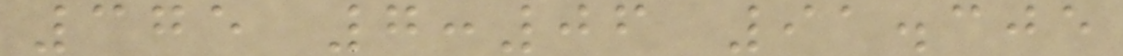375 7:06 91.305
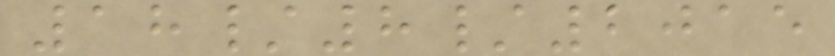18/8/2015
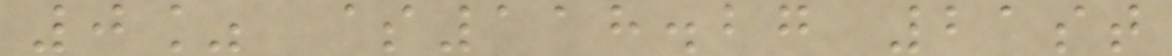0% $118.27 21st
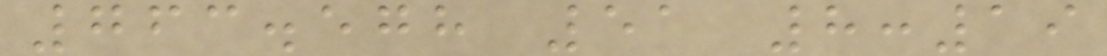763.578 51 8:19
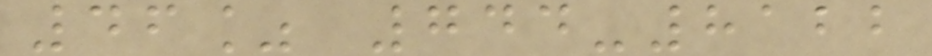46% 744-8122
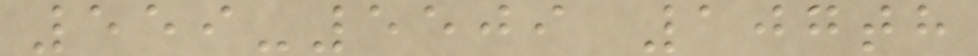559-5509 107th
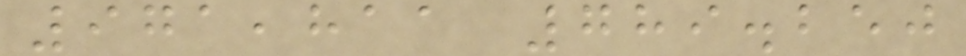971,811 789.250
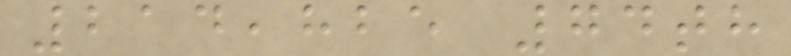214,825 74th
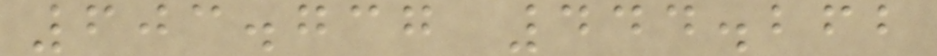603.737 444.262
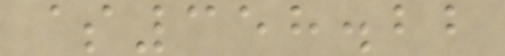$358.22
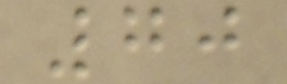70
